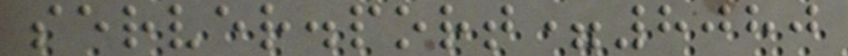server.port=8080
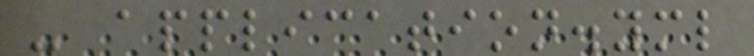- application.yml
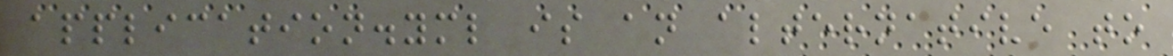application.yml is an alternative to
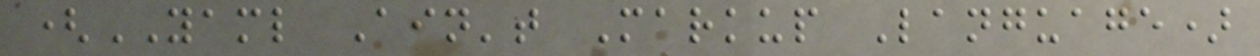(YAML Ain't Markup Language)
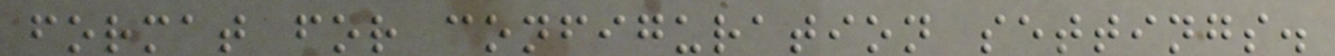format for configuration settings.
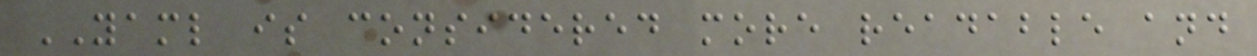YAML is considered more readable and
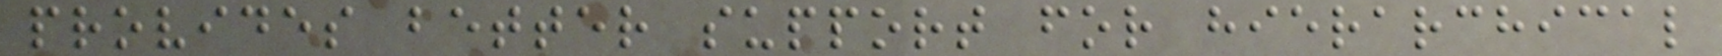provides better support for hierarchical
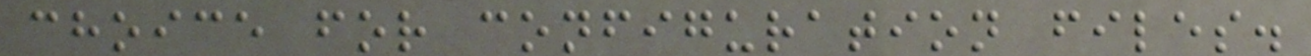choice for configuration files.
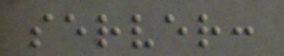server:
